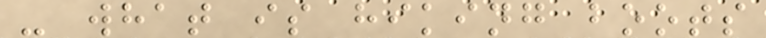- what is hiking boots
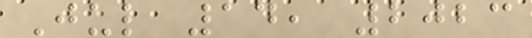Jul 14, 2023
